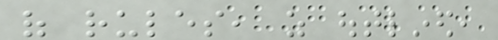of rules, as outlined,
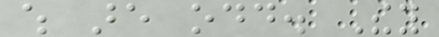which are odd. They
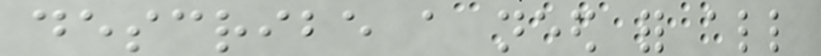describe a need for all
